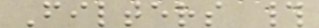Filters #
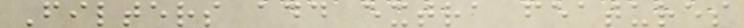Filters add extra features
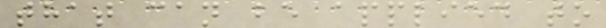that can be applied to
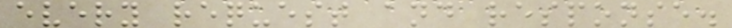every request and response.
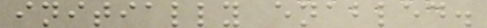initially enabled.
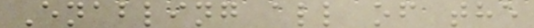Enabling all of the
